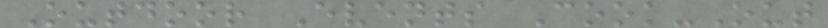Outdoor Events Cook-Out
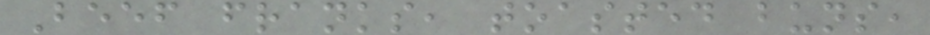Beef franks, toasted buns,
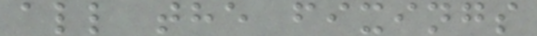all the fixings
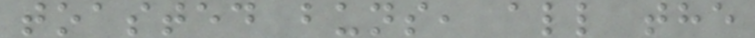toasted buns, all the
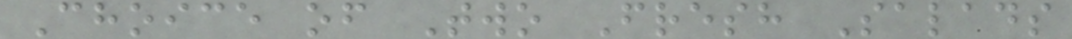Choice of Two Fresh Salads
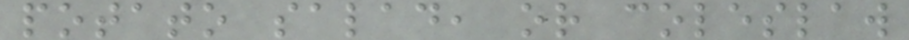potato salad, or coleslaw
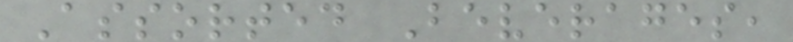Assorted Beverages,
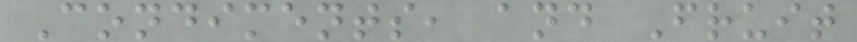Condiments, and Fruit
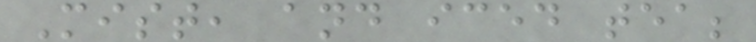Mist, and iced tea;
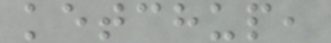ketchup,
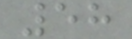58
